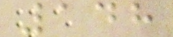148
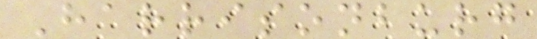Harrisonburg
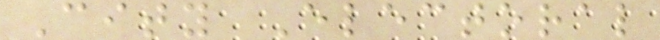City Electoral
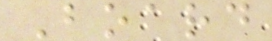Board
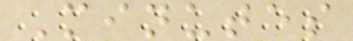Minutes
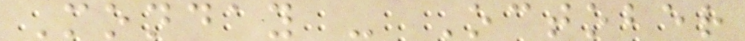Monday - October
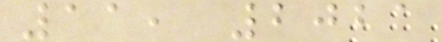11, 2021
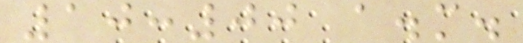10:00 a.m.
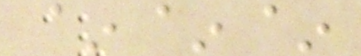~~~
